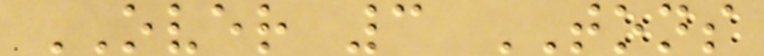OVER 3 TONS
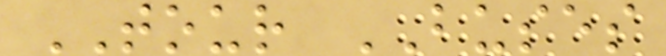TOUR BUSES
